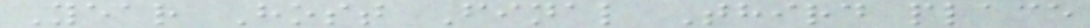Year Host Final Third place
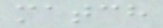match
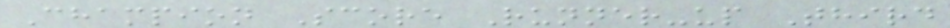Champion Score Runner-up Third
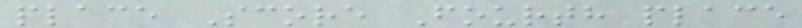place Score Fourth place
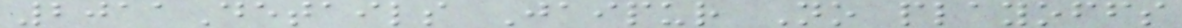2011Details Jaipur No playoffs
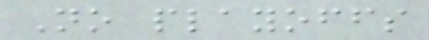No playoffs
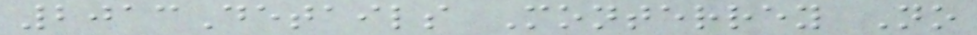2013Details Monterrey No
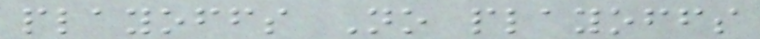playoffs No playoffs
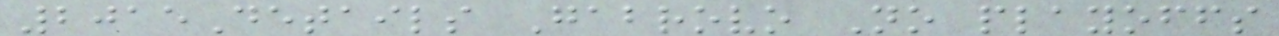2015Details Gabrovo No playoffs
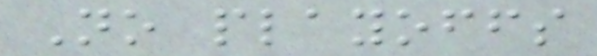No playoffs
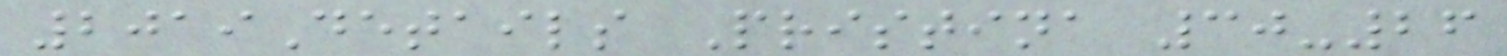2019Details Pristina 30-26
